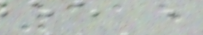115
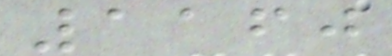1160
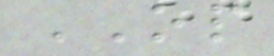OP
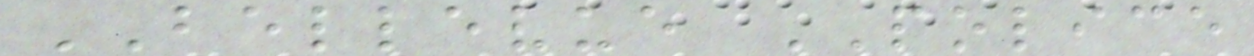BELLEVUE POLICE
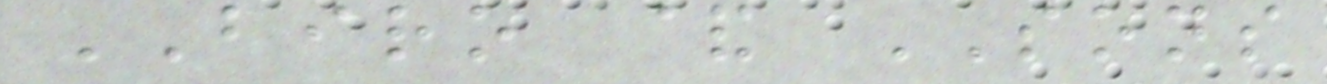BIRO & SONS
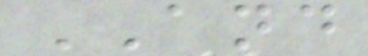AND
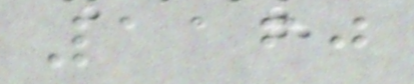1160
